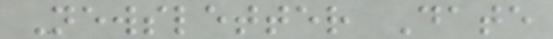Newsletter Date
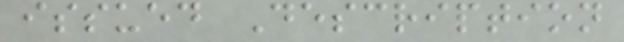issued Description
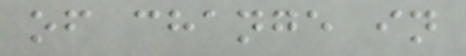of change in
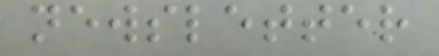newsletter
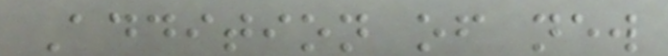Addition of new
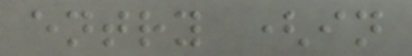entry (in
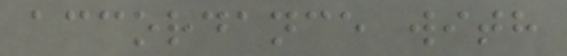accordance with
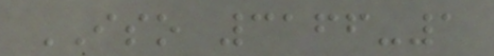ISO 3166-1
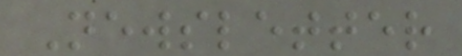Newsletter
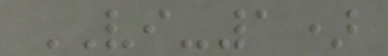VI-1)
